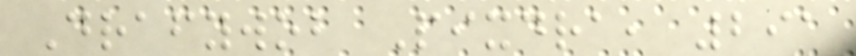Drafywob Pixdra, 291
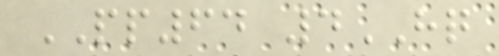PP64 4HQ
